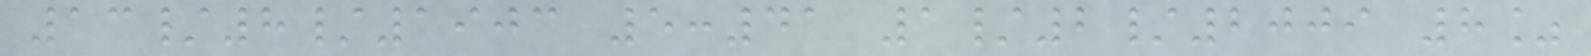13/8/1903 5:41 1/2/2009 8%
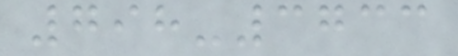798-3733
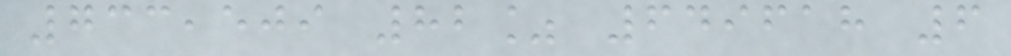733,509 82% 649618 6
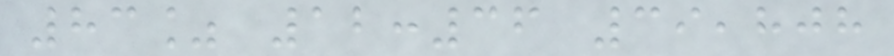83% 12:36 39,808
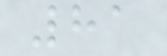81
